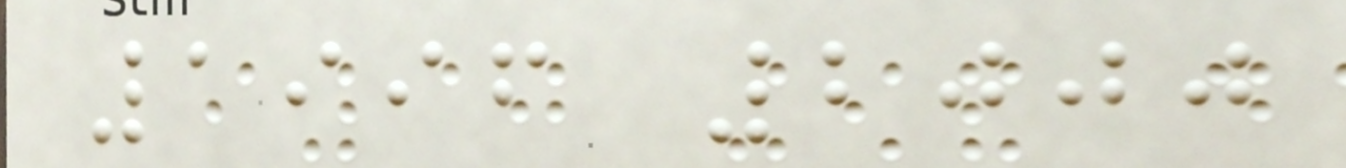1996 2000
